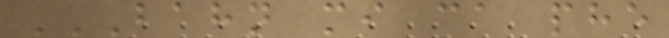BAHN MI CA PHE
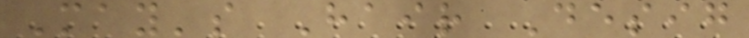May's Hair Desig
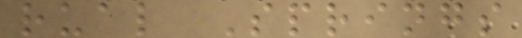rual Springs
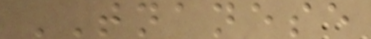TNANESE
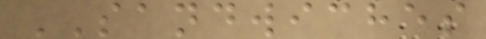SANDWICHES
